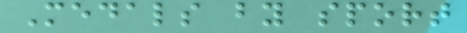Medals by sport
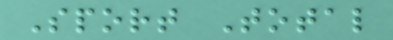Sport Total
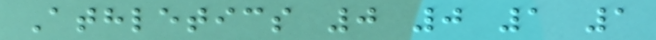Athletics 0 0 1 1
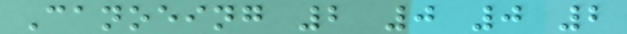Canoeing 2 0 0 2
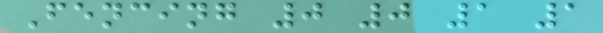Fencing 0 0 1 1
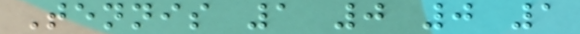Tennis 1 0 0 1
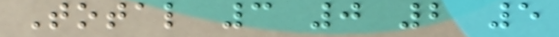Total 3 0 2 5
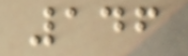146
